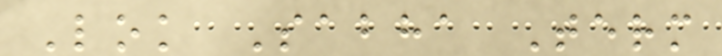Lok Sabha Term
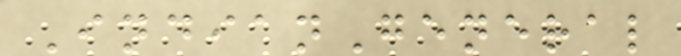IndianGeneral
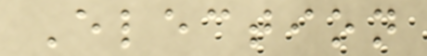Election
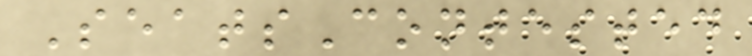SeatsContested
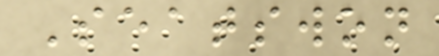Seatswon
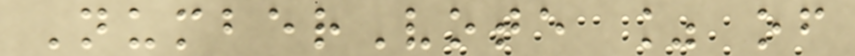NumberVote % of
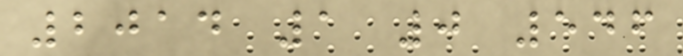2014 1 0 546
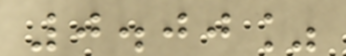0.00%
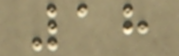18
